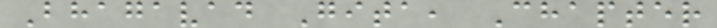Bhagavad Gita, Chapter
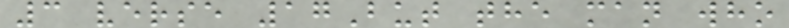3 verse 17But the man who
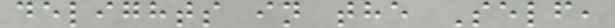delights in the Self,
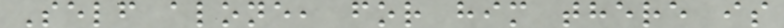Self alone, for him there is
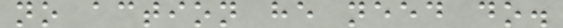no action he need do.
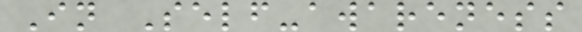In Self-awareness
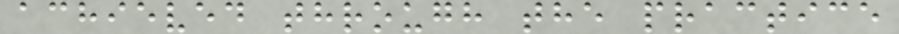achieved through the practice
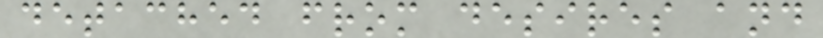detached from desires and
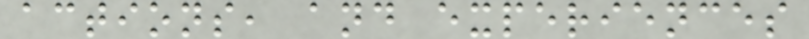actions, and experiences
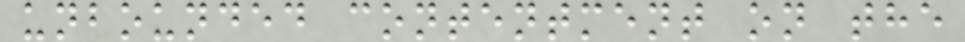unbounded contentment on the
